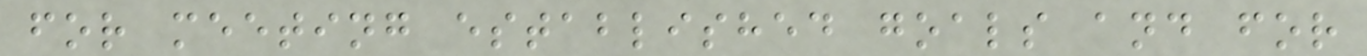for meeting established goals and for
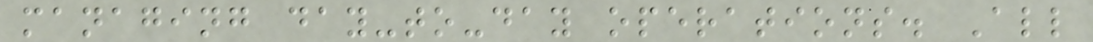managing day-to-day operations. All
